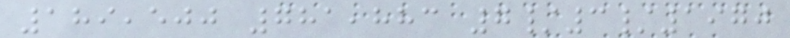189,500 781,883 7/3/1970
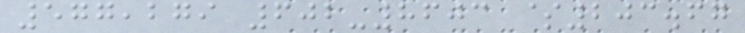577,279 602-8603 $203.67
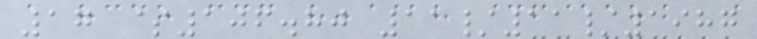17 $106.80 11/11/1987
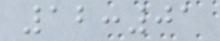12:01
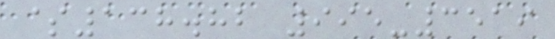$138.82 995-3519
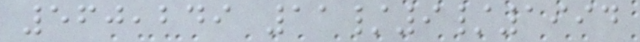560,249 11/9/1994
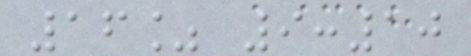16% 9:10
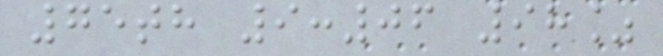75th 9:06 98%
